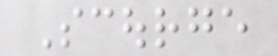Scourge
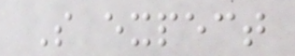So expect
